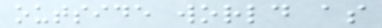outside world as
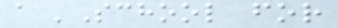a 'School for
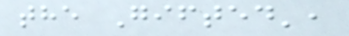the Gifted',
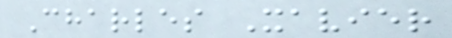Charles Xavier
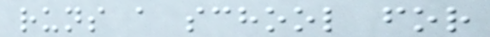runs a school for
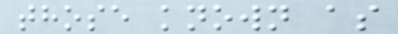those known as
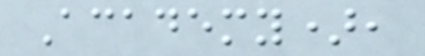Academy),
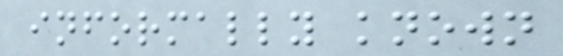informally known
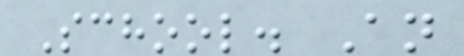School. An
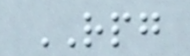RPG
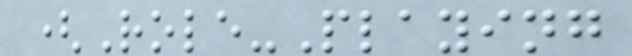(Role-Playing
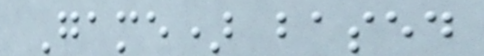Game) based
